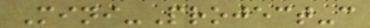Mini-Project-c
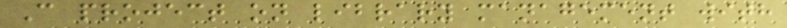C project on library management with
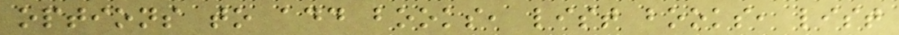options to add books, list books, list
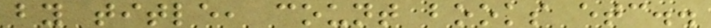by title, count books etc..
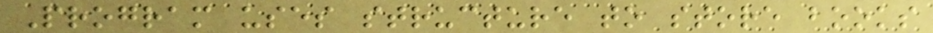Program uses structure to store books
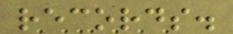records.
